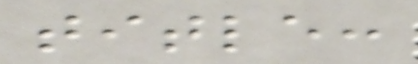title:
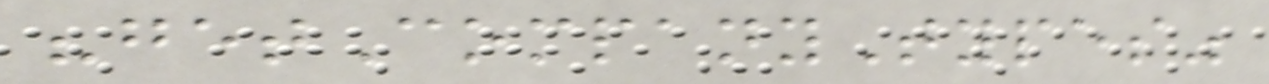"getCompanyTypes"
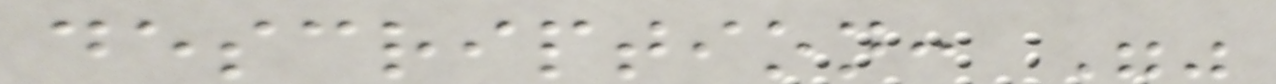description: ""
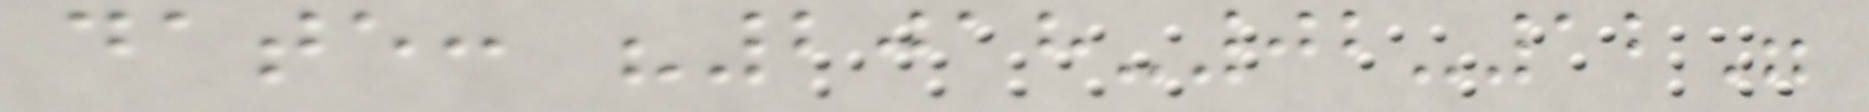date: "2018-02-12"
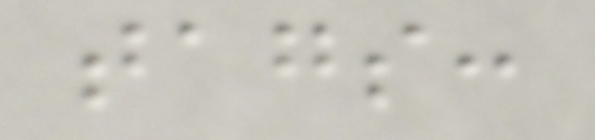tags:
